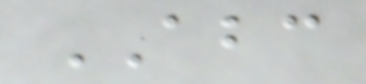ABC
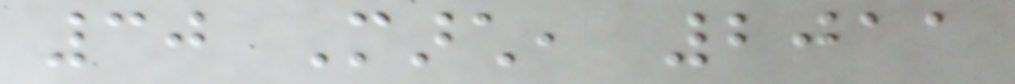30 March, 2011
